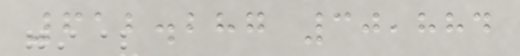612.287 30,884
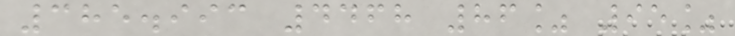385.993 4468 86% 95%
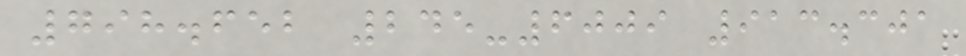798.652 245-6009 913.301
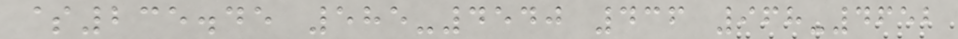$235.45 585-4540 436 968-4652
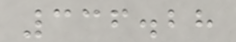336.28
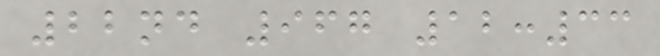22nd 967 12:33
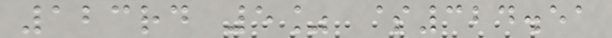123rd 5% $324.51
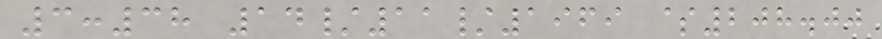3:38 14/11/1969 $208.00
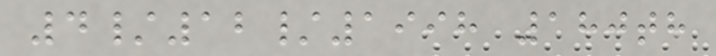4/12/1998 180th
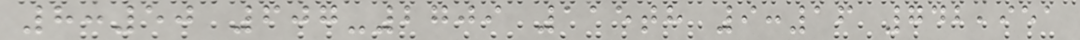8:50 607-2709 115th 9:16 742,951
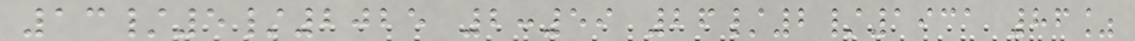13/5/2025 2:59 26/2/1931 86%
